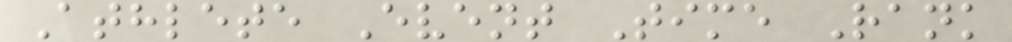Athlete Event Time Rank
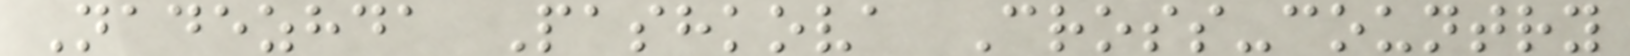Nadezhda Pashkova Cross-country
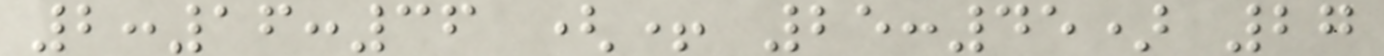2:16:36 (+ 25:45) 27
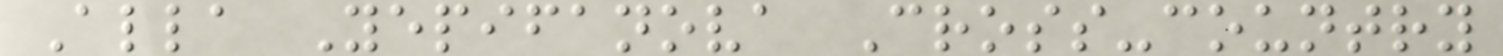Alla Yepifanova Cross-country
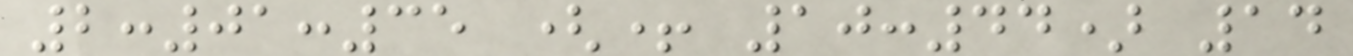2:01:35 (+ 10:44) 14
